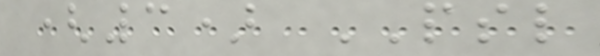(3) PSL
